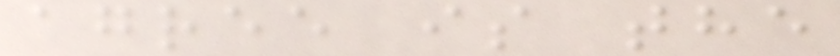agree is the
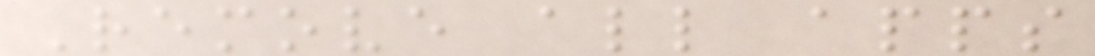Remove all apps
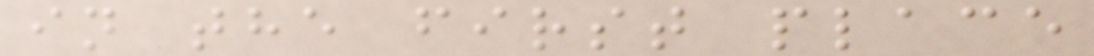in the first place
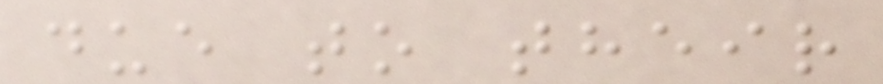due to their
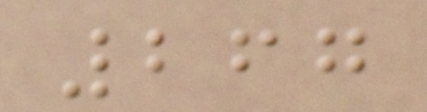267
